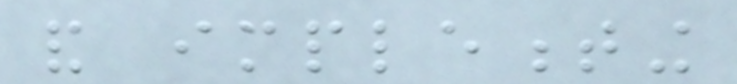and implementing
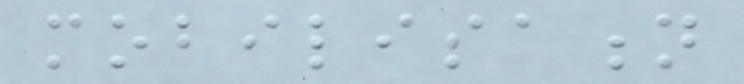mobilisation
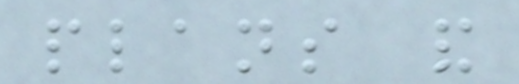plans and
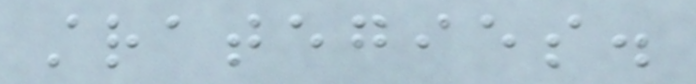strategies.
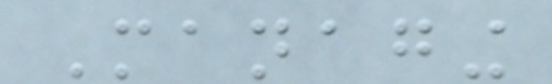Managing
